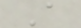A
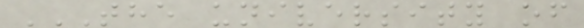THE UNIVERSITY OF
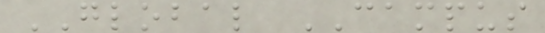GLOBAL CAMPUS
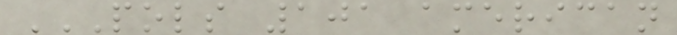POLS 101 AMERICAN
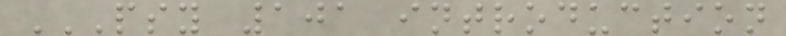PSY 101 INTRODUCTION
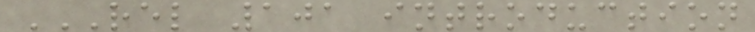REL 101 INTRODUCTION
